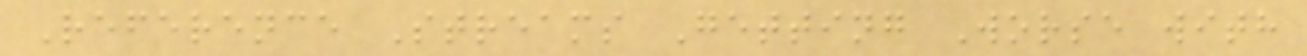Reference Streams Getting Worse with
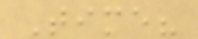Time?
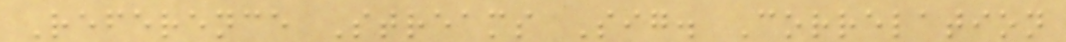Reference Streams Sig. Correlation
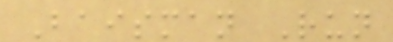Baisman Run
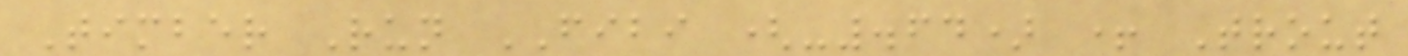Timber Run FIBI (-.64) + Trout
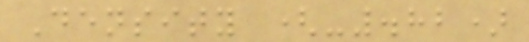Density (-.82)
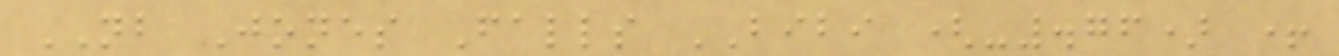NB Jones Falls BIBI (-.76) +
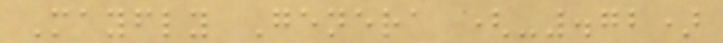Mayfly Genera (-.72)
